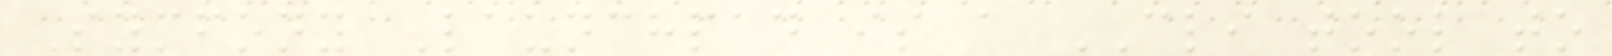Symfony Launchpad is a CLI tool to
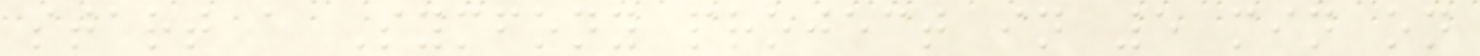start a Symfony project in 5 min on
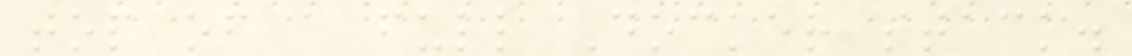top of a full Docker stack.
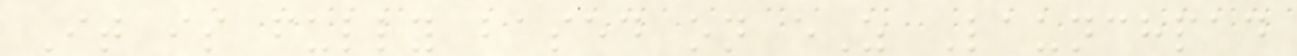It is fully based on eZ Launchpad
